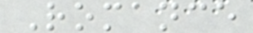Romance
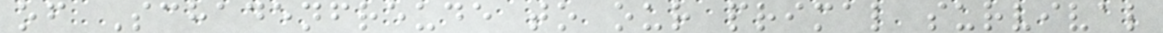of Schadenfreude to our primal survival
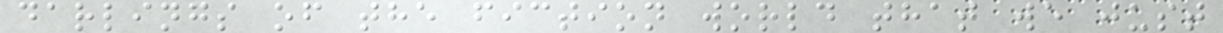darlings of the fiction world that we just
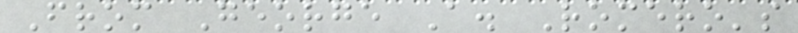From George A. Romero's
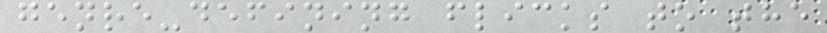genre-defining flicks to the
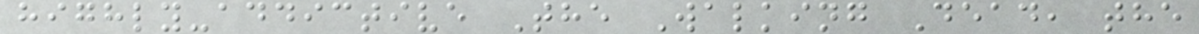highly-addictive The Walking Dead, the
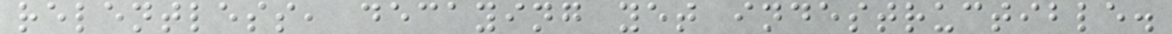relentless, decaying yet indestructible.
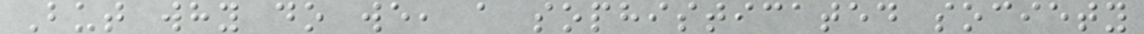But why do we, a sophisticated society
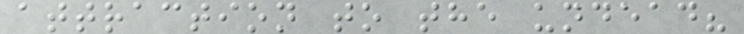attraction to the undead?
